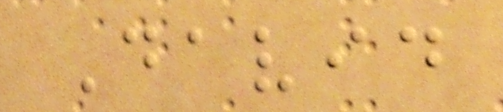David
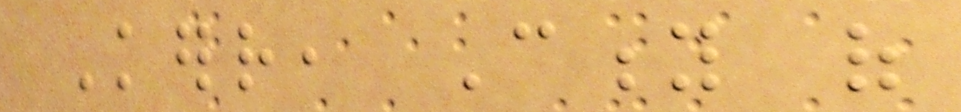Kerr, City of
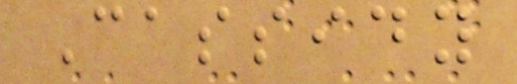Cassidy
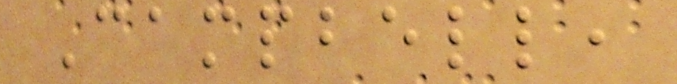Campbell,
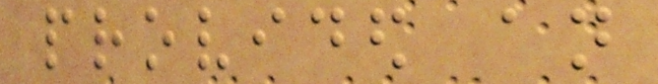provided an
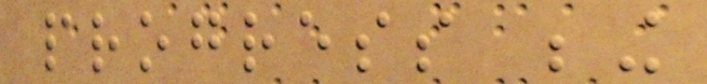progress being
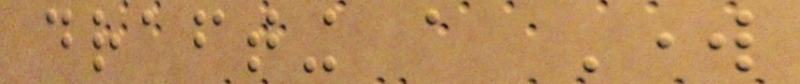drafting a Work
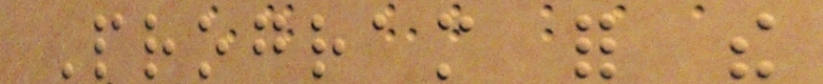Program for the
